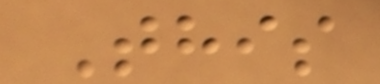This
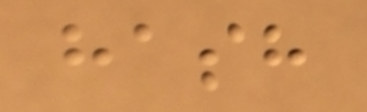hash
